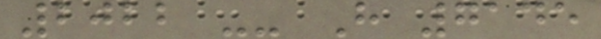2022 -- H 7145
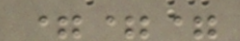===
